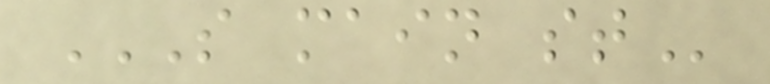S MAIN ST
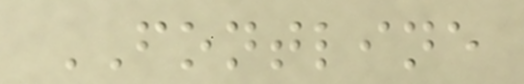FONTLINE
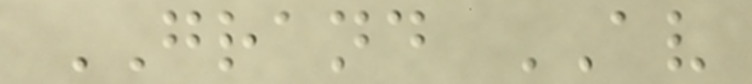GRAND AV
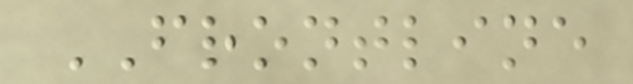FRONTLINE
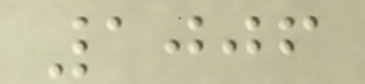1006
